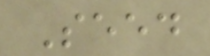Seed
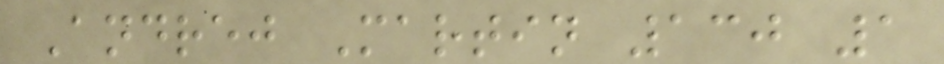Andrej Martin 130 1
